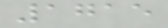1715
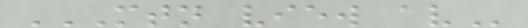MTN VIEW AV
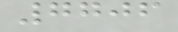7706
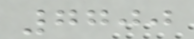7700
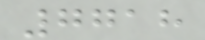7718
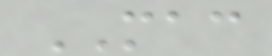MAC
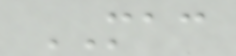MAC
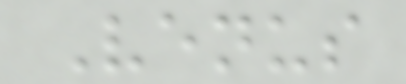Venus
